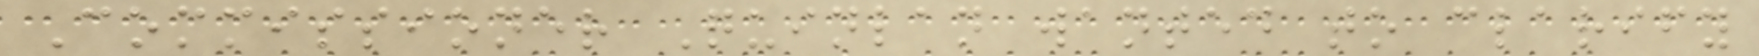Commissioner Quinlan wanted to clarify
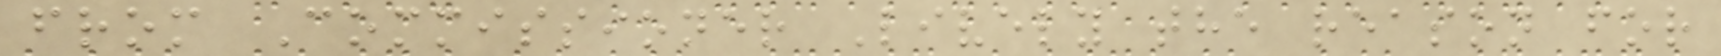from Commissioner Lively the reason for
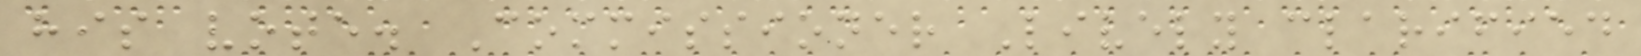his vote. Commissioner Lively clarified
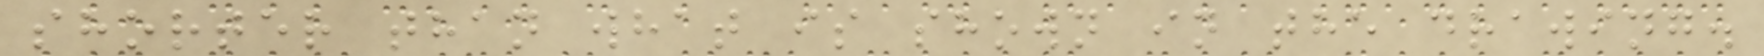shorter than what is shown in the drawing.
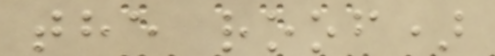the roof)
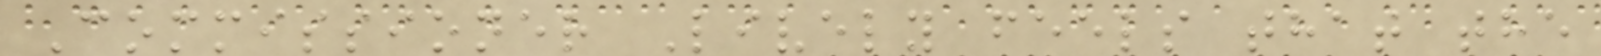Commissioner Lively feels that the
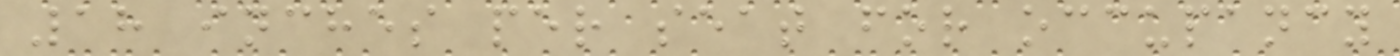18 inches per seat for occupancy
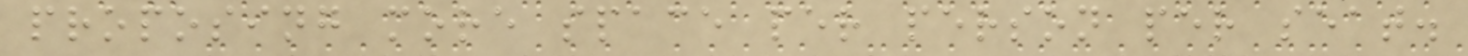proposing more space per person per seat.
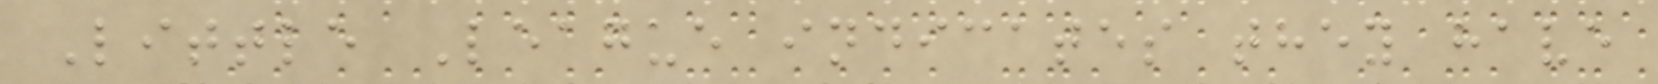Little League indicates they have
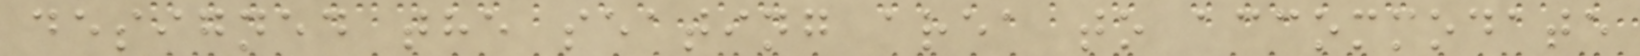designed the seating area to accommodate
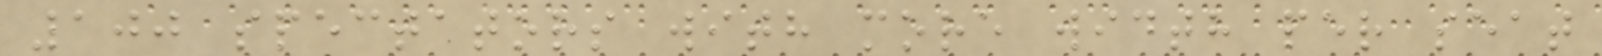100 spectators with more width per seat
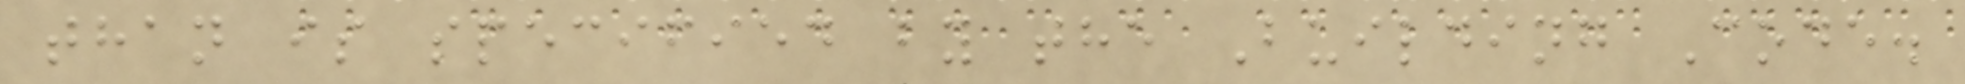than is specified by the Building Code.
